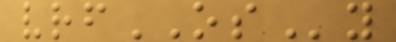vrfOSy
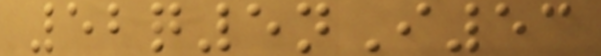52q5nI53
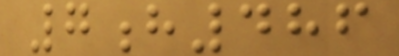7h486
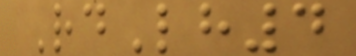RdLh4
